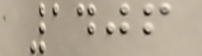1406
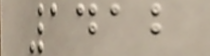1412
